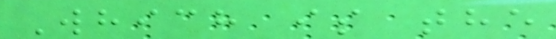Which is the
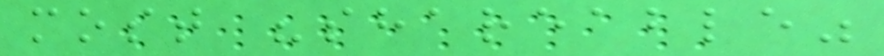most "shareable"
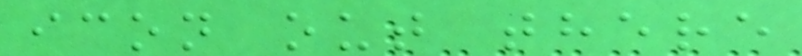icon out there
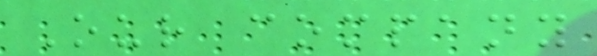Our company
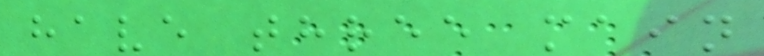have three main
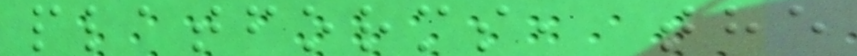platforms, the
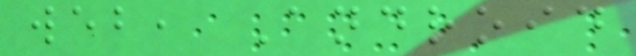web, Android
